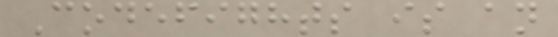Codefights is an
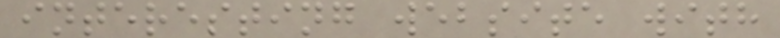interesting website with
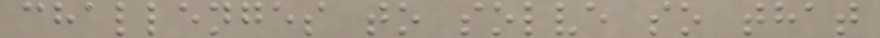challenges to solve so that
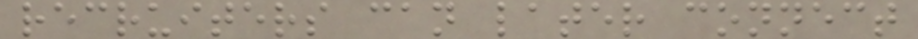recruiters can later connect
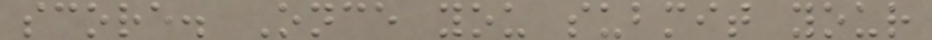score. Once you submit your
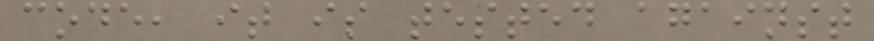code, it is tested against
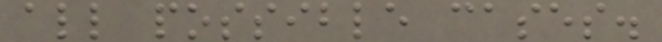all possible cases.
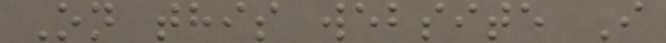On this website I
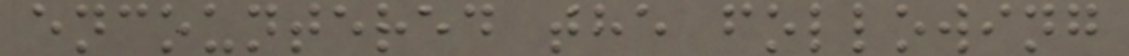encountered the following
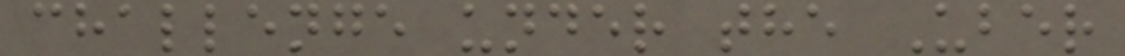challenge under the Uber
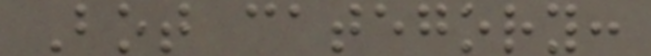Bot category:
